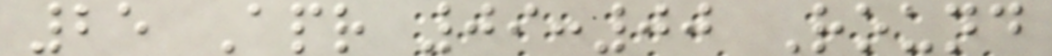25 Apr 09:00 Round
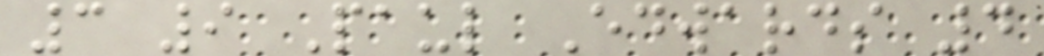3 9 Paul Edwards 4
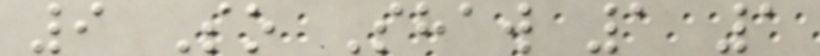9 So Shaw 1 1
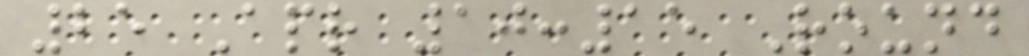25 Apr 10:15 Round
